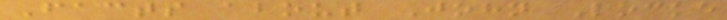Facts about John Locke
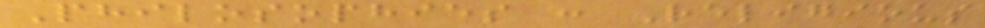Philosophies : Religious
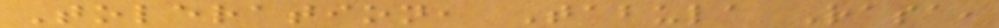Toleration, Tabula Rasa,
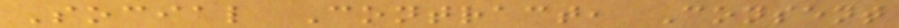Social Contract, Consent
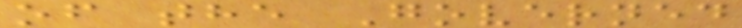of the Governed
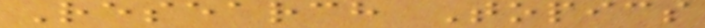Research Topics
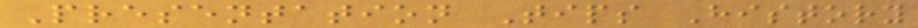Presentation Tips History
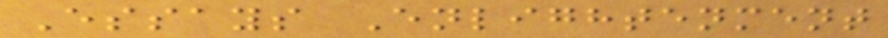Essays Enlightenment
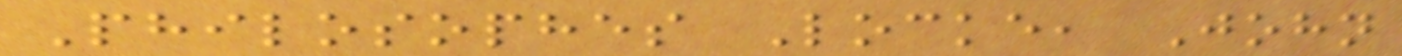Philosophes Locke, John
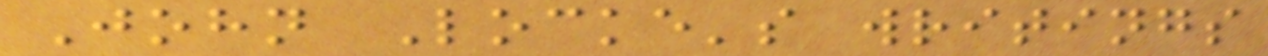John Locke's writings
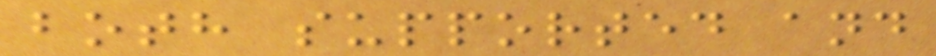both supported and
